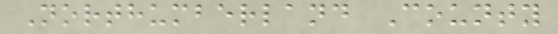Northumberland County
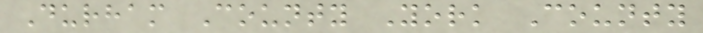Durham County York County
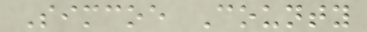Simcoe County
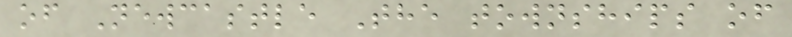of Newcastle The townships of
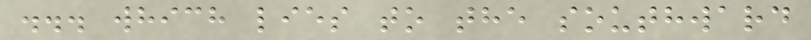... which lies to the southward
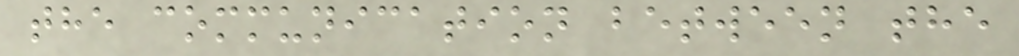the communication between the
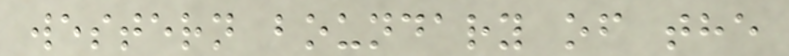western boundary of the
